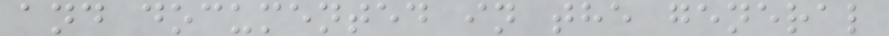and documented in the general
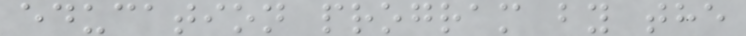education program by the
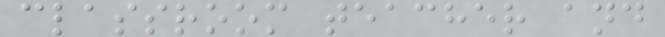classroom teacher and
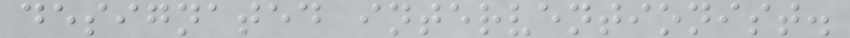designated interventionist.
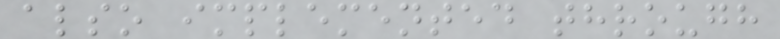also implemented through
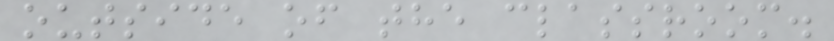outside of the classroom.
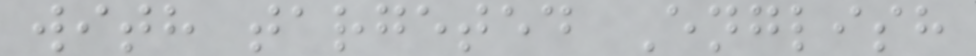with targeted English
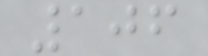106
